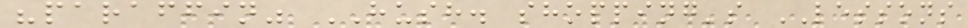"paraffin" HUSH. shopping's LESSONS
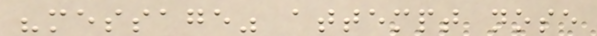"message" attempt nose
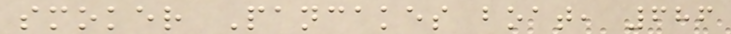smoker Pancakes boat, 686
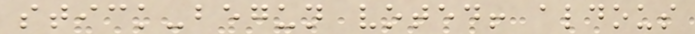stick-begun voted! aldous
